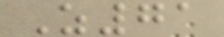Z71
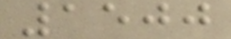1500
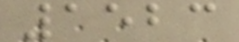1523
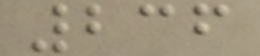236
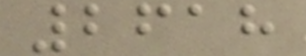2618
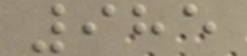985
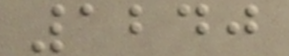1240
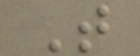T
